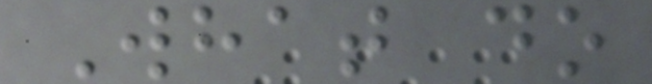What do
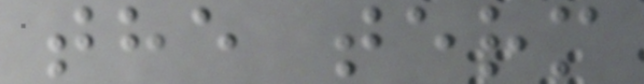the term
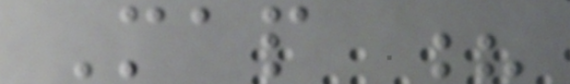Map ?
